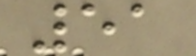51
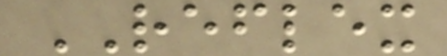REFLEX
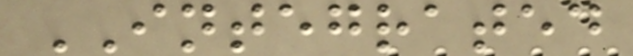INTEGRATED
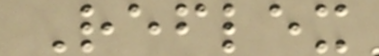Reflex
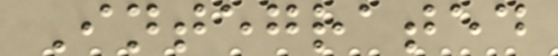Integrated
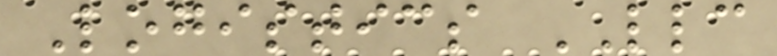Logistics LLC
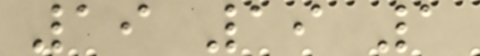19 19 1
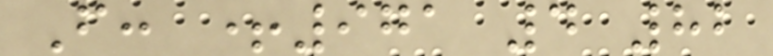F: +971 4 82
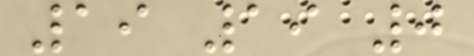19 19 0
